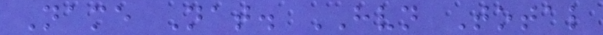Name Nat. HVN Total
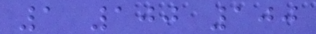1 100 100
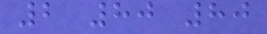2 80 80
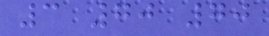3 70 70
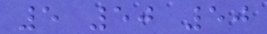5 50 50
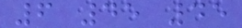6 45 45
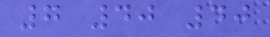7 40 40
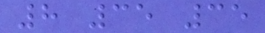8 35 35
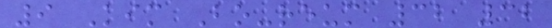9 Kim Bo-reum 32 32
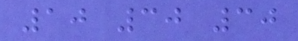10 30 30
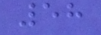58
